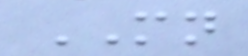MN
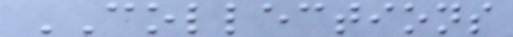COLLECTIONS
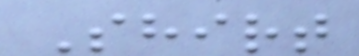Shirt
